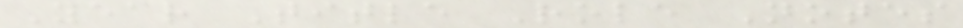Year Title Role Notes
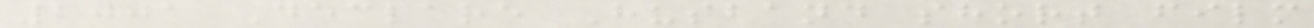2001 Declare Husband short film
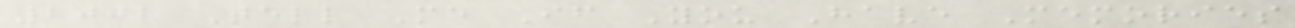2002 Tell Me If You Have Memories
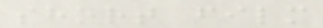short film
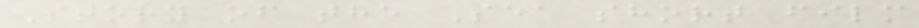Story of the Sea short film
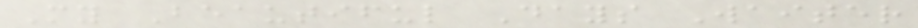My Beautiful Days Waiter
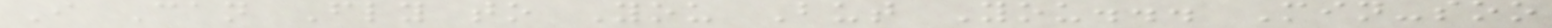I Can Fly to You But You... Min-soo
